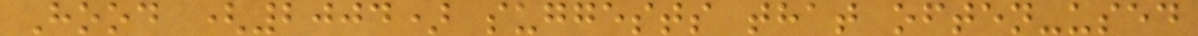Hood (2004) suggests that often-used
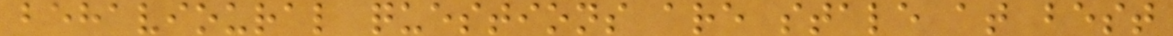behavioural questions are stale at best
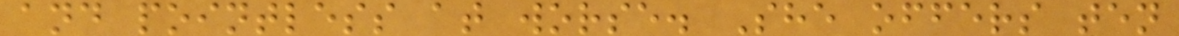and pointless at worse. She offers ten
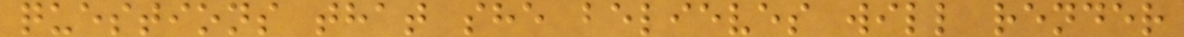questions that she believes will render
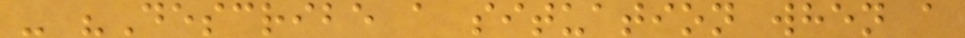- "Describe a situation when a
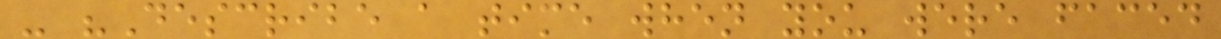- "Describe a time when you were faced
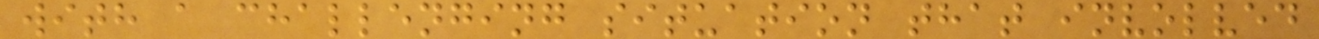with a challenging situation that involved
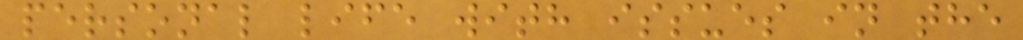personal life with issues in the
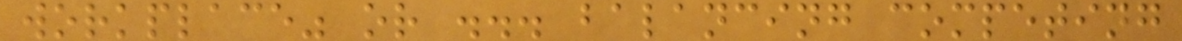workplace" or ... balancing competing
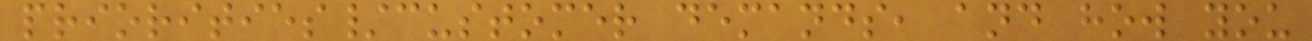priorities/customer demands, and how you
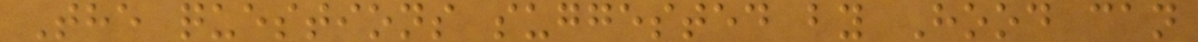The questions suggested by Hood can
